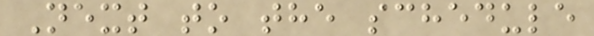Next to the schedule
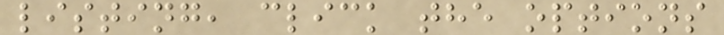listing, click the options
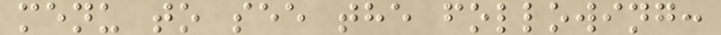menu to see the following:
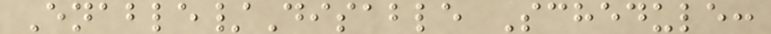Enable/Disable Schedule:
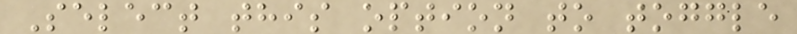Select this option to toggle
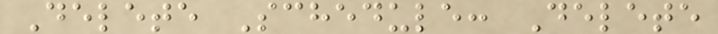Delete Schedule: Delete
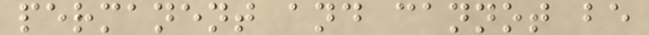permanent and cannot be
